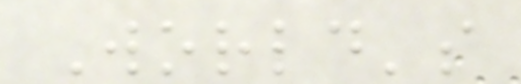World's
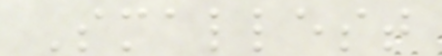Smallest
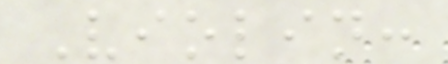Violin:
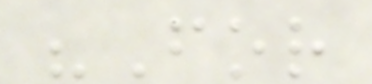"For
